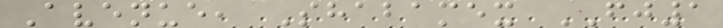Avenue, Shabamex FJ1
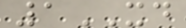1XD
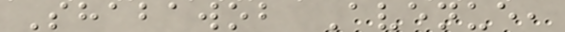Shabawob Avenue,
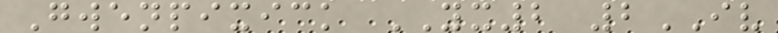Gwenpixick YX2 2IV
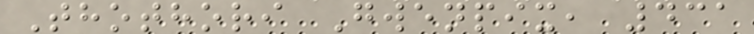Thothori Gwenpix, 431
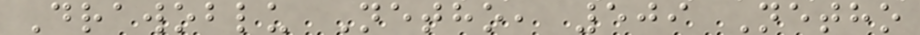Drawoblu Netho, 509 Netho
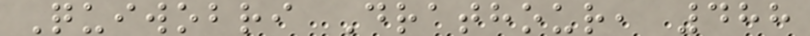Quiwobri Drathour, 488
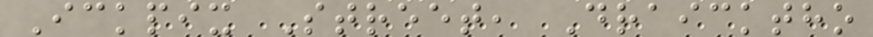Ickpix Street, Draicktho
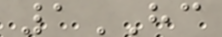1HC
